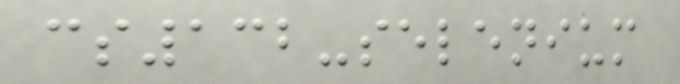cs132-selenium
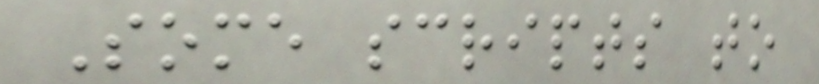Some scripts to
